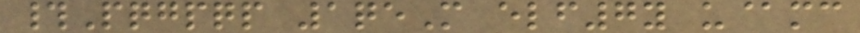#Pqgpqp 1qeM elf7y u@mc
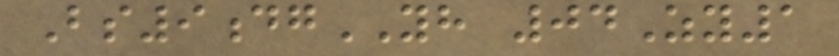Bs9dgYH 04Zy1
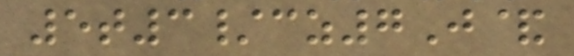5t3/cz7J&
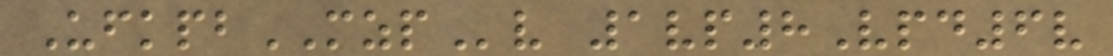UfkpbMZPv 1vp8Vpd6v
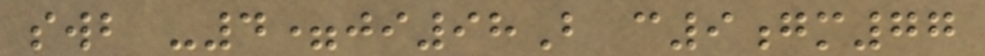swb -4=ji98B c9gm77
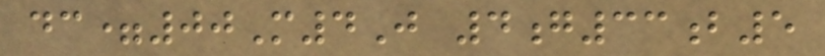dc=00M4J 4g33b5
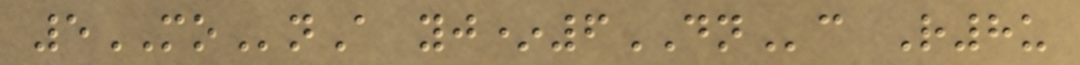5MOnA yj*6DNc R8u
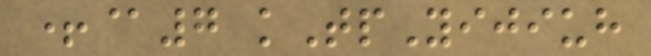+@7 kTpYijiuh
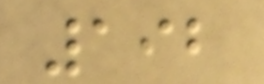192
